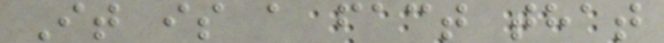It is a fact that
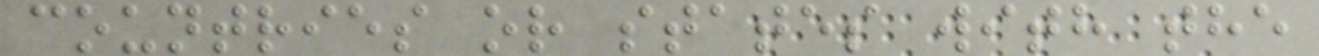countries or states with the
